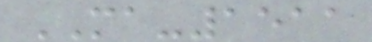MA-1511
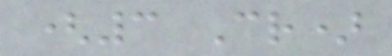(3 Cr)
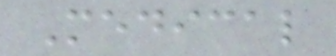Medical
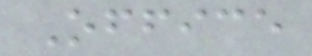Office
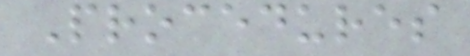Procedures
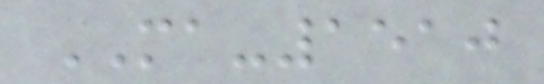MA-1510
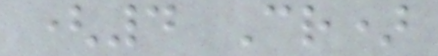(4 Cr)
